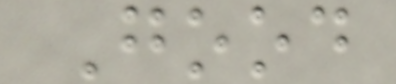Good
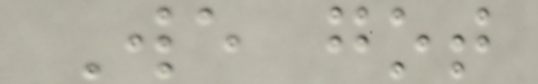We got
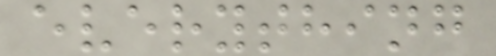everything
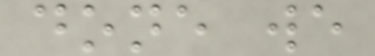done we
